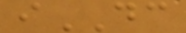iDC
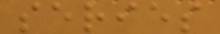series
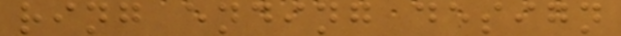ring ending design
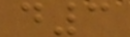d3
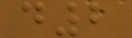d2
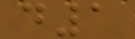d1
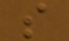s
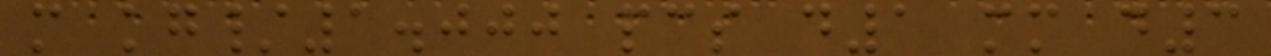m kg/1.000 pcs d1 mm d3
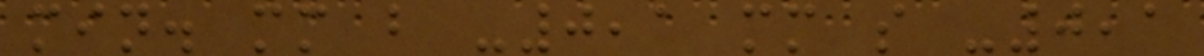min. mm b -0,1 mm s -0,1
